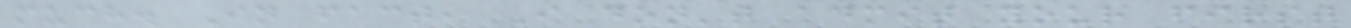much. In fact, I don't admit your first
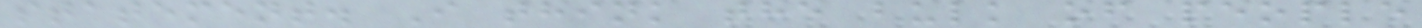statement. I think the bulk of people
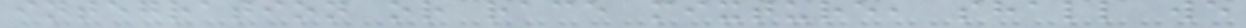integration or race mixture, shall we
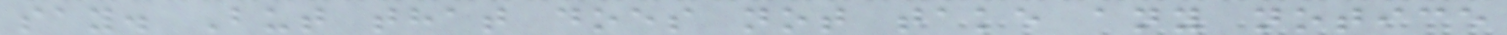say. But that does not take any notice
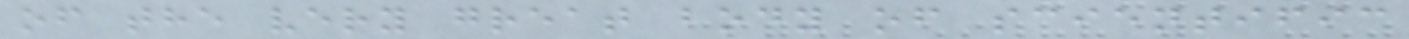of the very great body of scientific
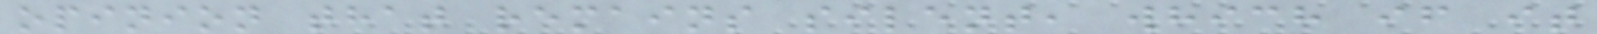opinion that remains silent, which if it
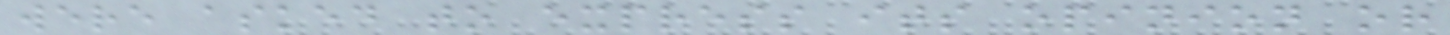were asked to express its opinion or
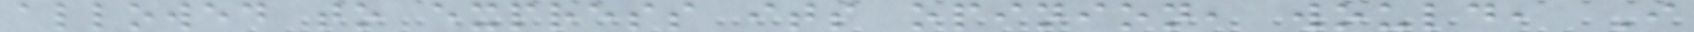allowed to express its opinion, would, I
